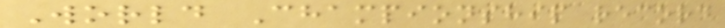World Championship record
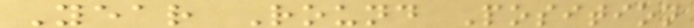Year Round Position
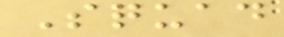Squad
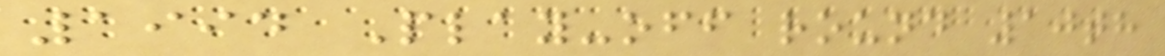1994 Play-off round 10th
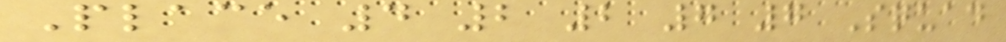Place 4 2 2 7 7 Squad
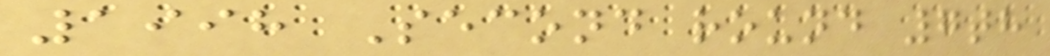1998 Second round 7th
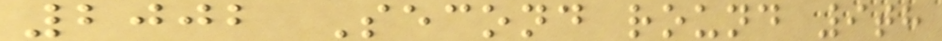2002 Second round 9th
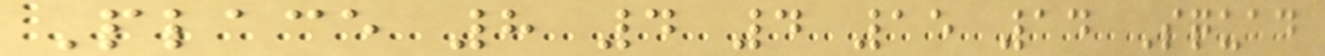Place 8 4 4 15 14 Squad
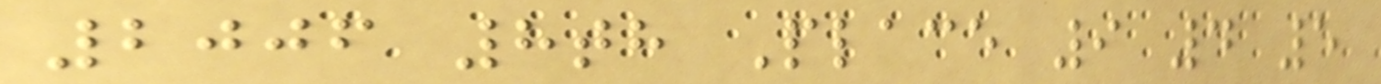2006 8th Place 9 4 5
